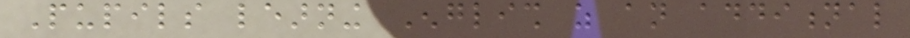Pupils learning English as an additional
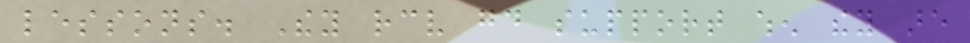lessons. They receive good support when they are
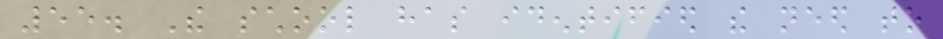55. The school has identified the need to
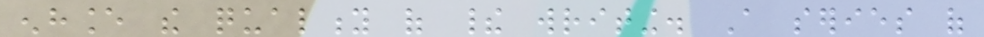enhance the quality of their writing. A series of
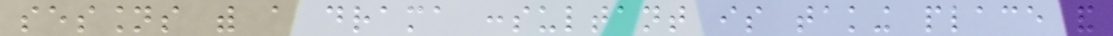sessions with a drama consultant is taking place and
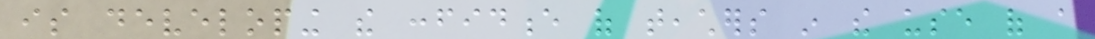is developing the confidence of teachers in the use of a
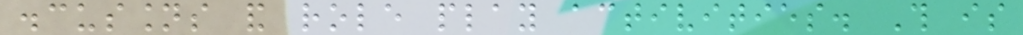discussions and role play activities. This is
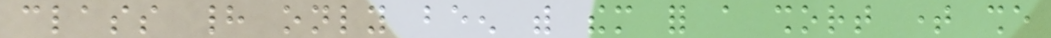class had only been with them for a short time she
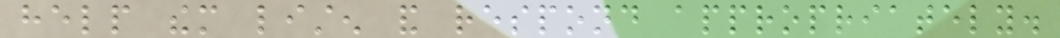help them listen and respond appropriately.
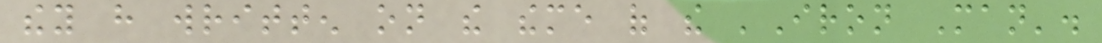they have written on the theme of the 'Iron Man'.
